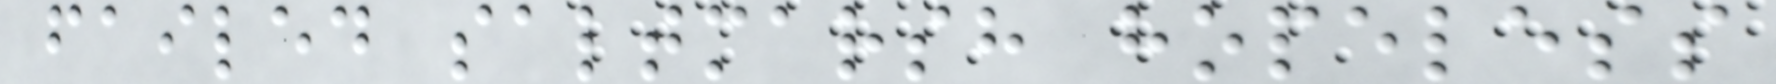failed saltmarsh hopeless
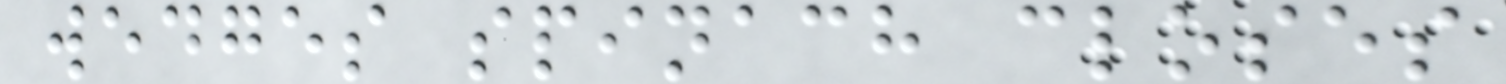wedges spinach closes
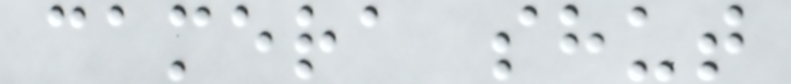camera shut
